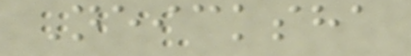Neicksha
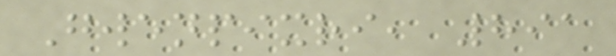Gwenpixri, 891
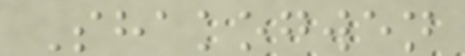Shakogwen
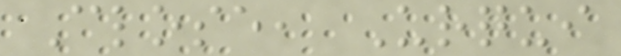Close, Urqui
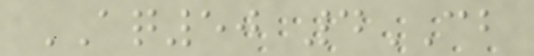AQ50 4CB
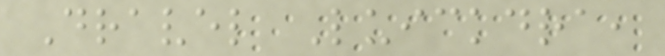Dravel Luickdra,
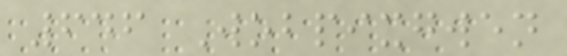646 Wobpixgwen
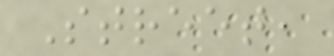Street,
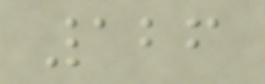126
